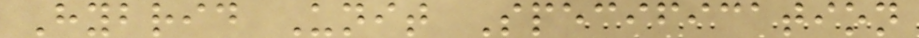Hybrid Unit Specification
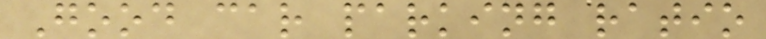Good car parking ratio
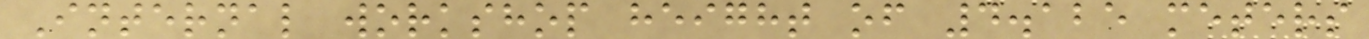Internal workshop height of 4.125 meters
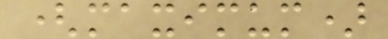(maximum)
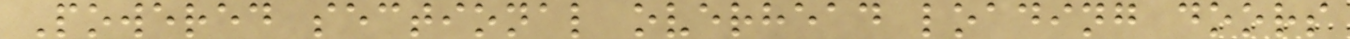Powered sectional overhead loading doors
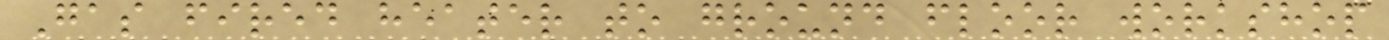Gas fired heater to ground floor workshop
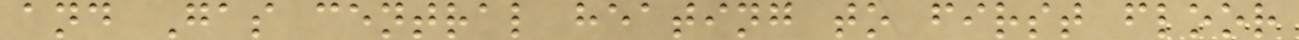and Gas central heating to first floor
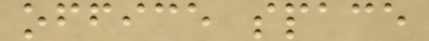office space
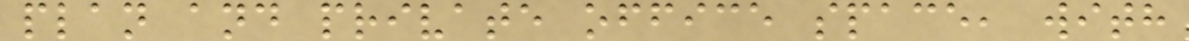plan and private office space, with
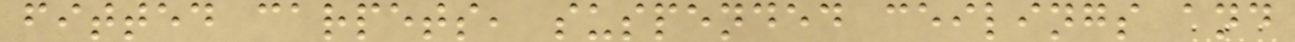fitted carpets, suspended ceilings and
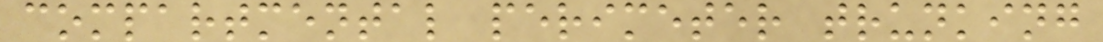compartmental perimeter trunking
